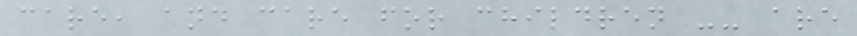care, and care for children -- are
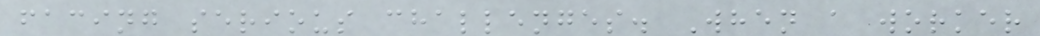facing serious challenges. When a worker
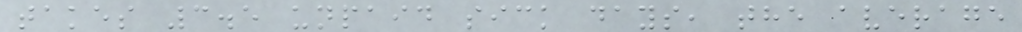takes 3.5 unpaid sick days, the average
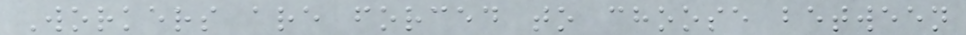Workers are forced to choose between
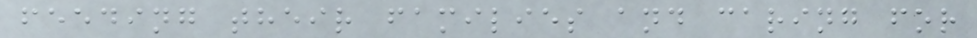feeding their families and caring for
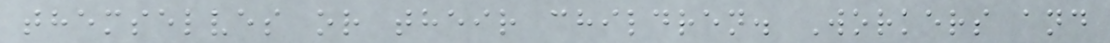themselves or their children. Workers and
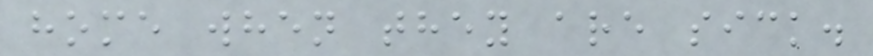home when they are sick.
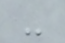-
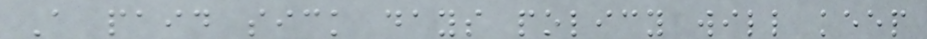A paid sick days policy will keep
